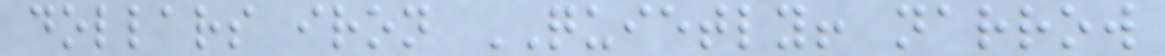dollars iron QUIETLY! narrow
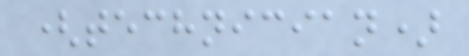(technician)
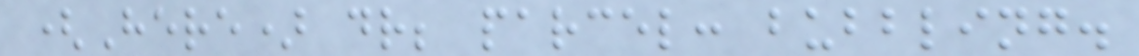(Here) dr; parcel: bubbling.
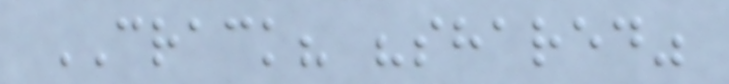CRACK? "shared"
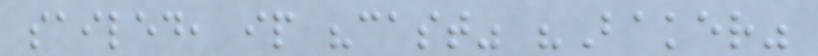sailed, ip "cast" "Baker"
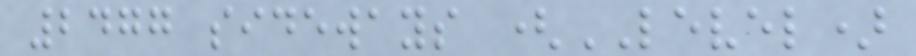2477 sideways (LEVEL)
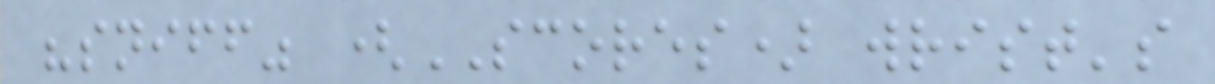"sniff" (SCORES) wrist's
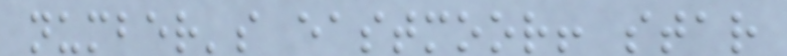number's eastmoor! star
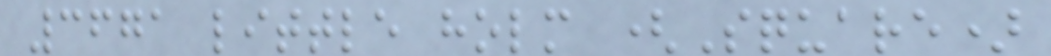3671 little holm (Square)
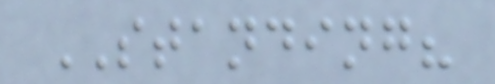STANDING?
